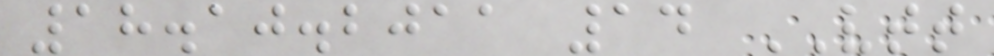18.10.2011 14 VTT
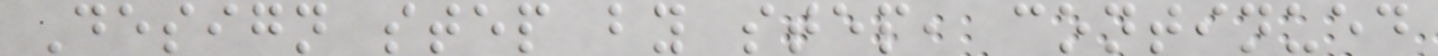Design step by step, continued
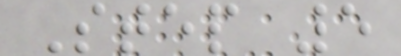Step 5
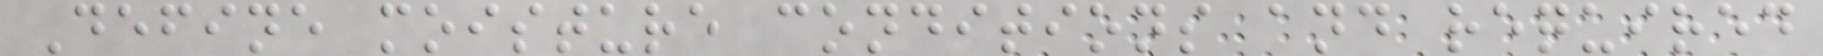Define moisture conditions and required
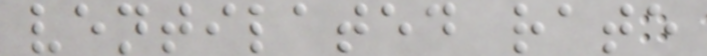ventilated rate
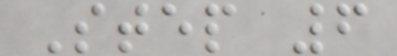Step 6
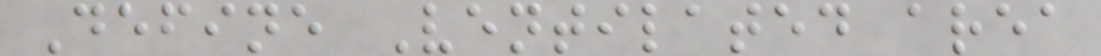Define Ventilated area
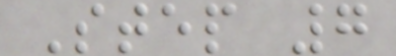Step 7
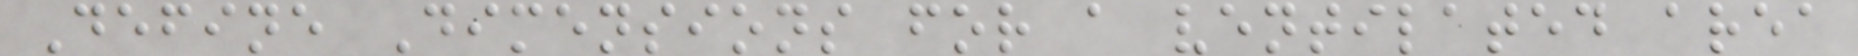Define Dimensions for a ventilated area
